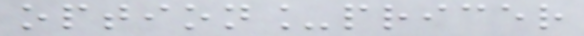option_pricer
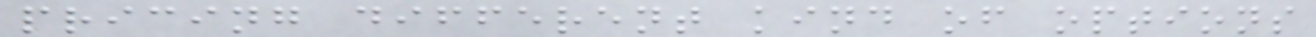pricing different kind of options
